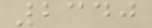2340
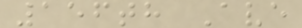156th Ave
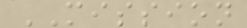MISSION
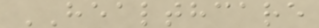HEALTHCARE
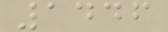1446
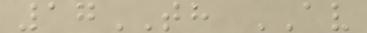17TH AV
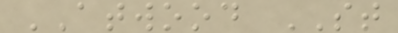ATWOOD ST
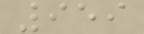959
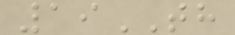19TH
